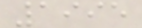1995
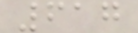617
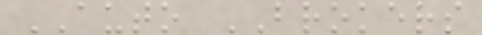AUTO BROKERS
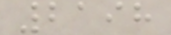2198
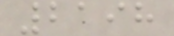2198
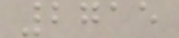2715
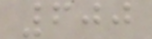600
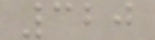320
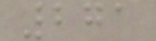271
